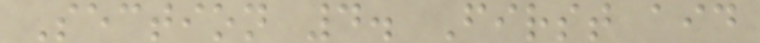Section 4. First aid
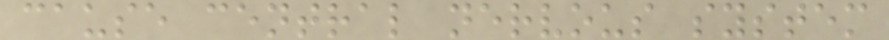cause central nervous system
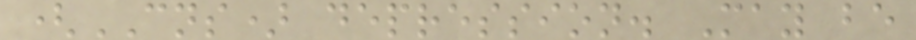(CNS) depression. May be
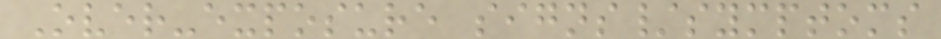Over-exposure signs/symptoms
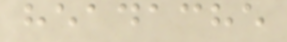headache
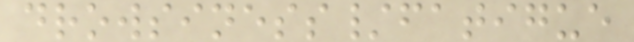drowsiness/fatigue
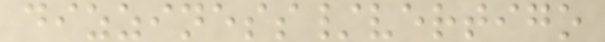dizziness/vertigo
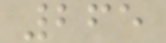265
